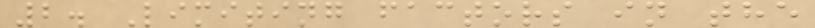2. Limiting factors in the
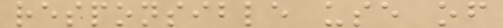responsible use of
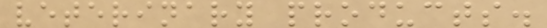veterinary products.
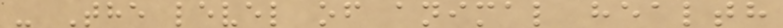- The level of animal health
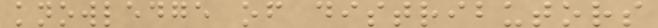knowledge of distributors
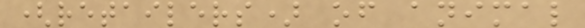(retailers) of animal
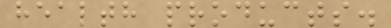health products.
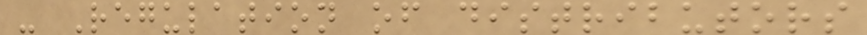- Regulation of distributors
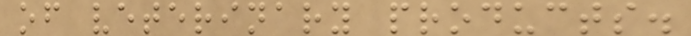of veterinary products.
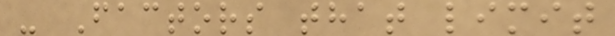- Factors that limit
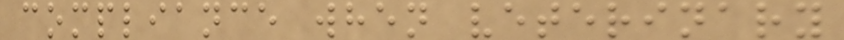compliance when veterinary
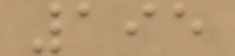195
